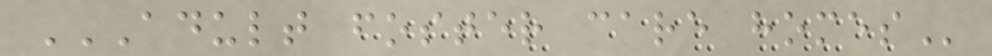ADULT FOSTER CARE HOMES
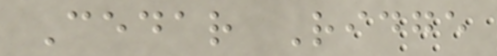Cedar Ridge
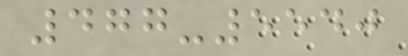477-5540
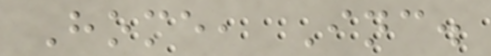Home, Inc.
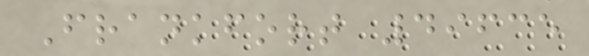Frankfort 49635
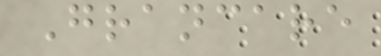Grancare
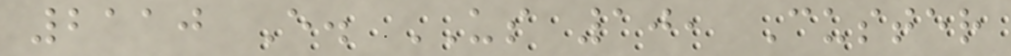2110 E. US 10, Custer
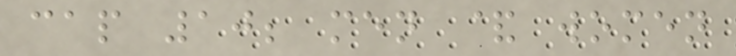cap 10; men & women
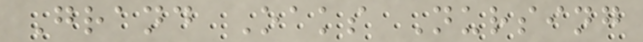Grand Oaks Nursing
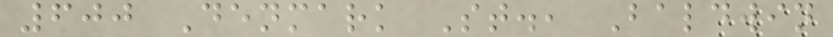600 Denmark St., Baldwin
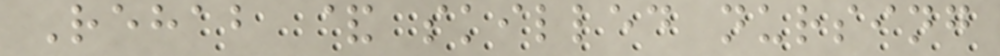Rehab & skilled nursing
